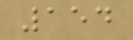154
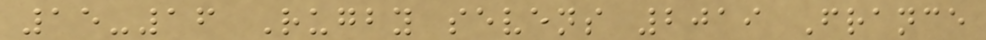15-16 Rugby sevens 2019 France
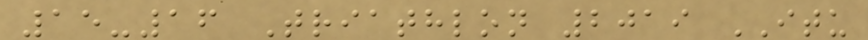15-16 Triathlon 2019 ITU
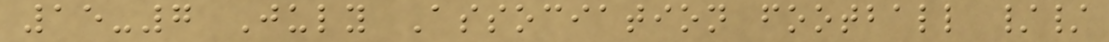15-7 July Association football //
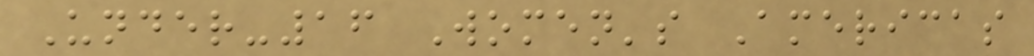Under-16 Women's Americas
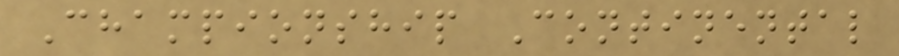Championship Continental
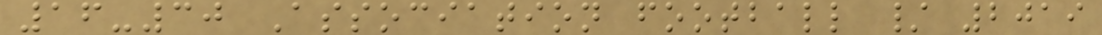16-30 Association football / 2019
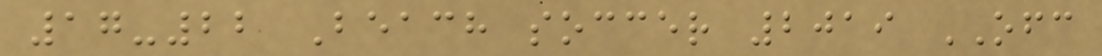17-22 Beach soccer 2019 OFC
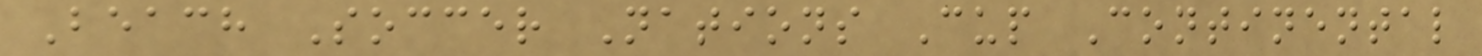Beach Soccer Nations Cup Continental
